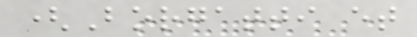(Borgatti et
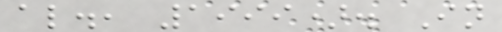al., 1999). In
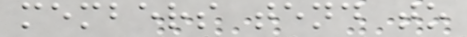members tend to
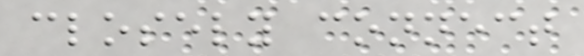closely connect
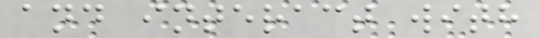and interact with
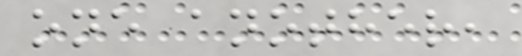one another,
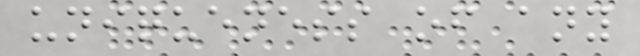uniqueness of any
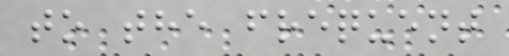to the frequent
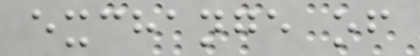exchange of
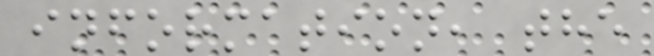information, the
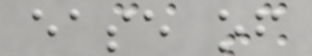ease of
